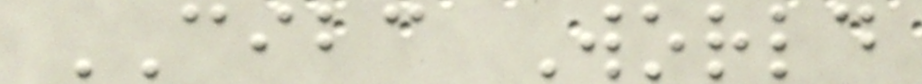CIBC World
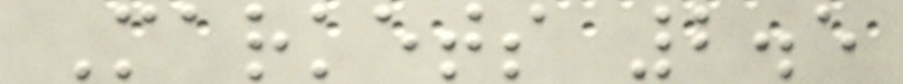Markets 2.5
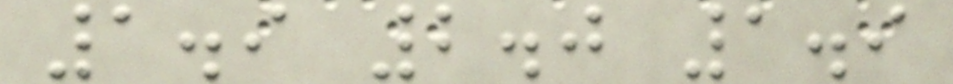1.9 2.0 1.9
